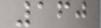160
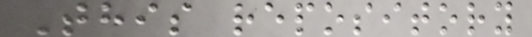This repository
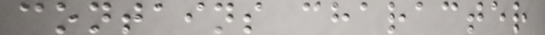contains character
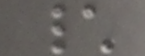\
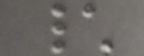\
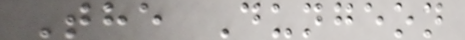The Dungeon
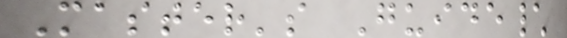Master's Guide\
